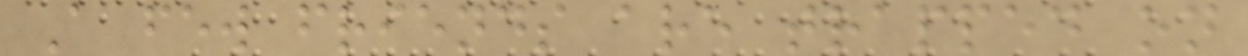A few friends are trapped on
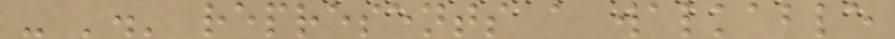- '.' represents a walkable
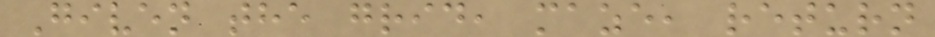Given the grid, maze, return
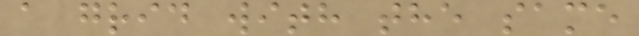a grid with the same
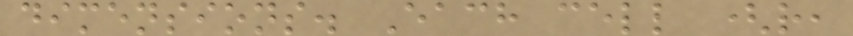dimensions. Each cell (r,
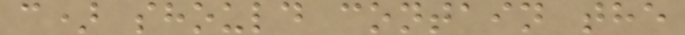c) should contain the
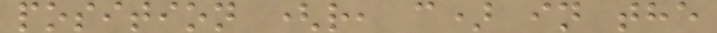position (r, c) in the
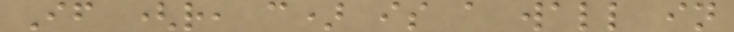If (r, c) is a wall in
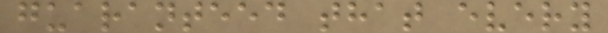guaranteed that every
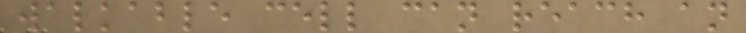walkable cell can reach an
